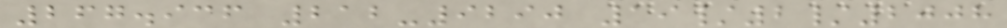267.936 212-9290 19/2/2008
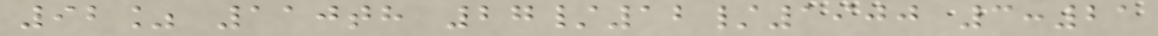92% 110th 27/12/1900 3:21
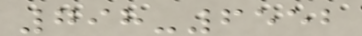798-6552
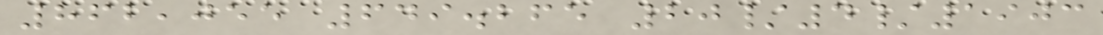862,055 649.265 20/4/1903
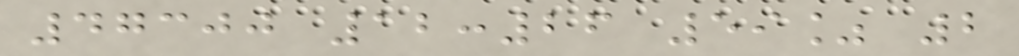47300 12:26 59% 2
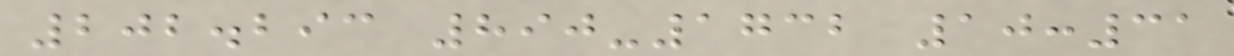202.293 890-1732 10:31
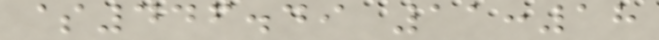$446.49 11:18
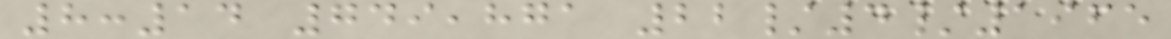8:14 749,871 22/4/1965
